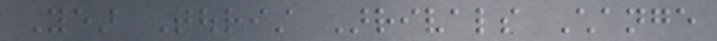Year Tourist Arrivals Change
